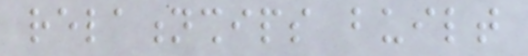relationships built
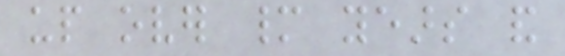up over many years and
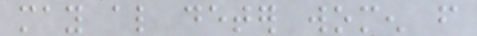may also deter women from
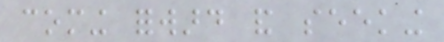coming forward and seeking
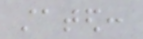stated:
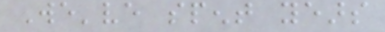We've spent years
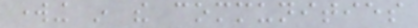working in the communities
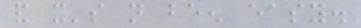and it's not been easy.
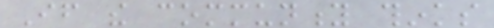If the community thinks
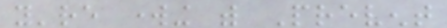you're working with Prevent
